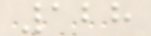128
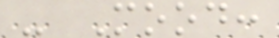- Mood:
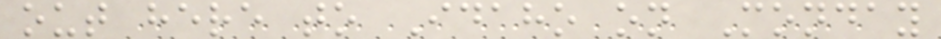out here to Idaho on Monday
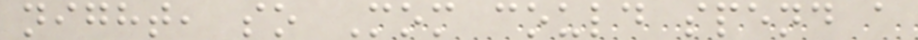night, so Mom could spend a
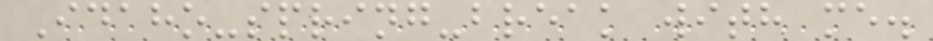Idaho-spring-break with me.
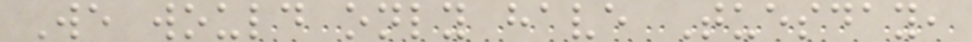We would only have Tuesday,
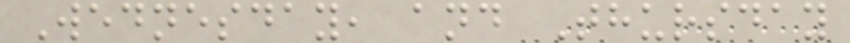Wednesday, and Thursday
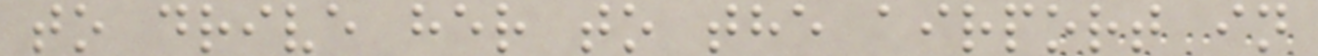to drive her to the airport in
